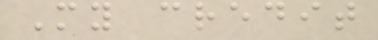My credit
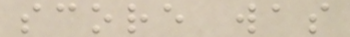score was
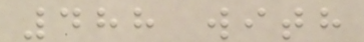488 with
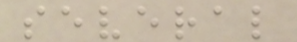several
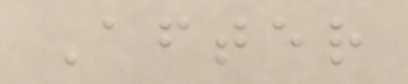After
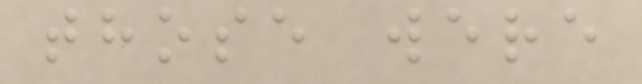those were
